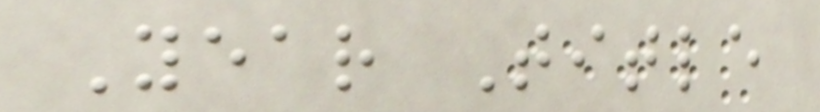Year Title
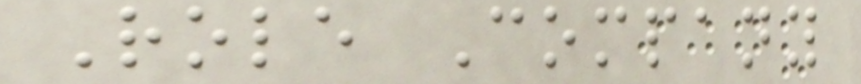Role Company
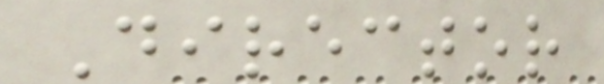Director
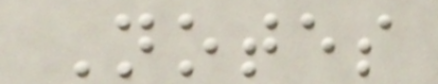Notes
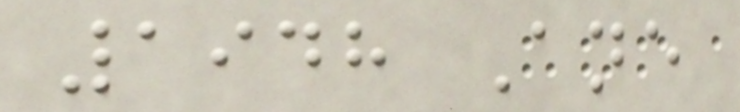1948 Ane
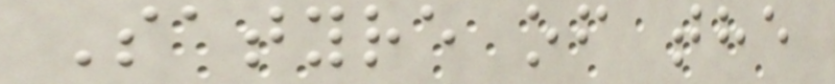Satyre of the
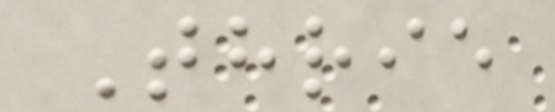Thrie
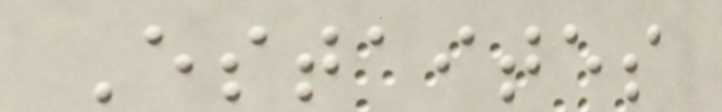Estaites
